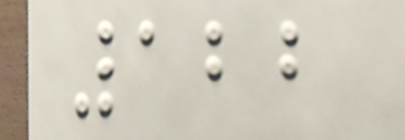122
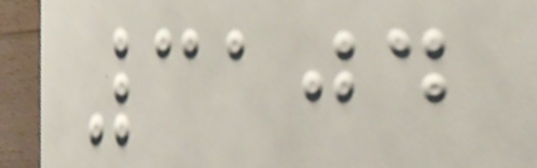3104
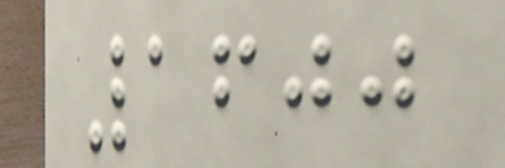1600
